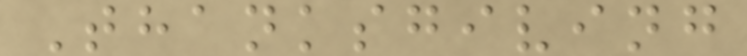Thanksgiving
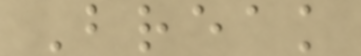Break
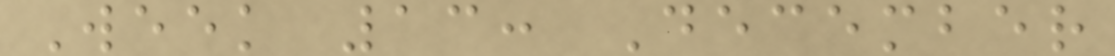Week 13: December
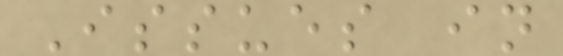Issues in
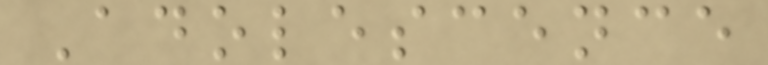Adolescence
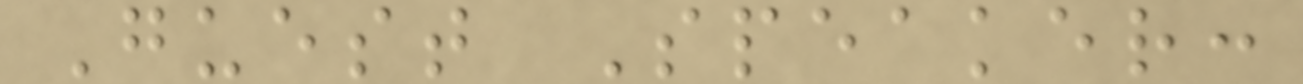Guest Speaker:
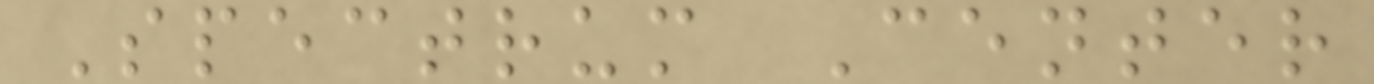Spectrum Center
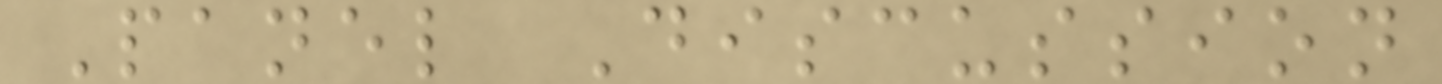Panel Discussion
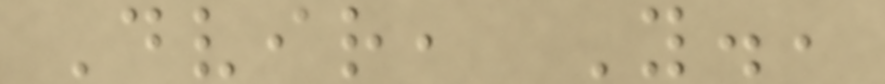Dvir, Y.,
